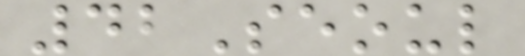42Seoul
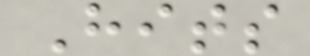Hits
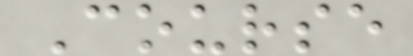Course
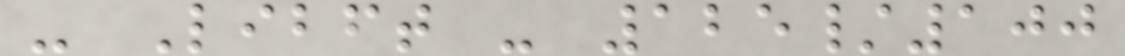- Libft - 125/100
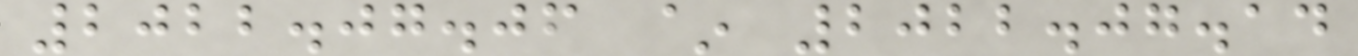2022.07.06 ~ 2022.07.14
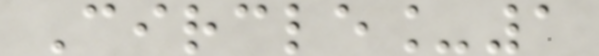Circle_1
